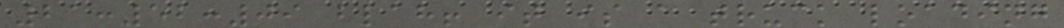21:52:09 blah! it is a truck loading
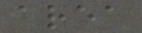area
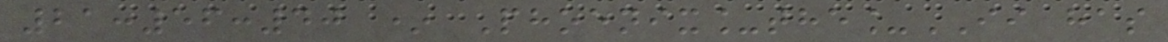21:56:40 * Phoenix_the_II has
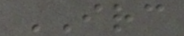IRC
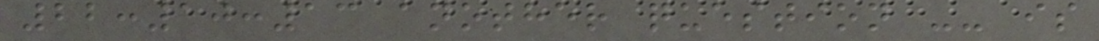22:10:13 another question -- is
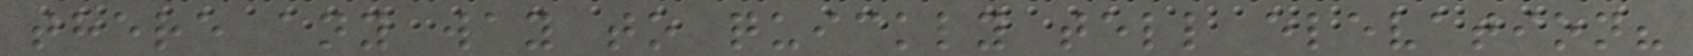there any way to quickly tell elevation?
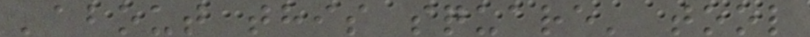'about this square' tool
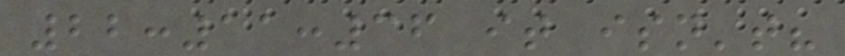22:11:36 it isn't?
